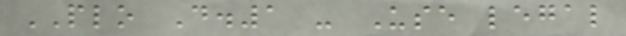PLO D.1 - Use legal
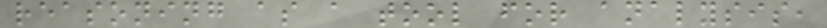reasoning as a tool for analysis,
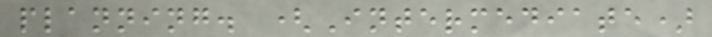planning. (Intermediate)
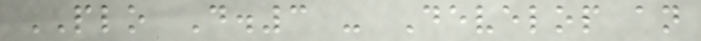PLO D.3 - Develop an
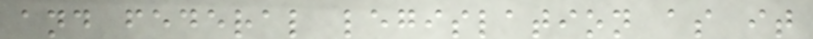and federal legislation as it
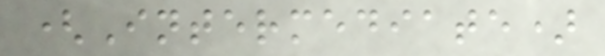(Intermediate)
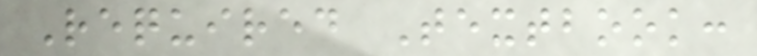Required Textbook:
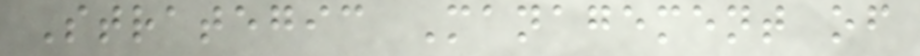Strategic Management of
